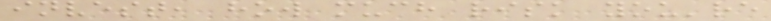invest, how much risk you're
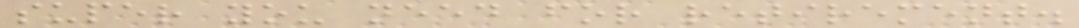super you need for retirement.
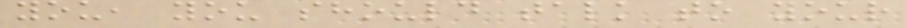you, you should talk to your
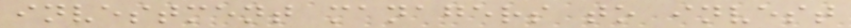investment managers to invest
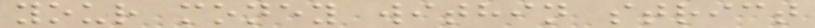your money within strict
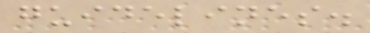guidelines.
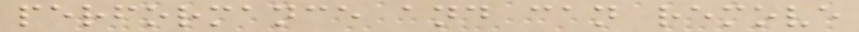performance and can remove
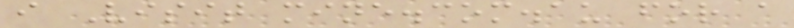i Visit mine.com.au for a
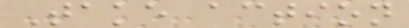Take action
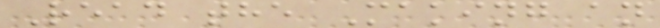Read the Making an
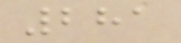281
